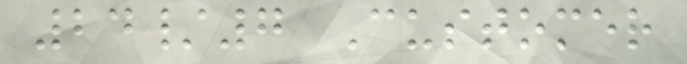24/7 Customer
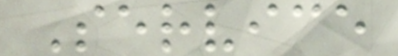Service
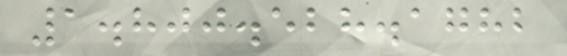1.800.528.1782
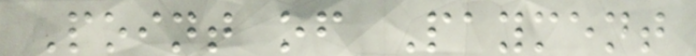Point of Payment
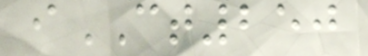iCT250
